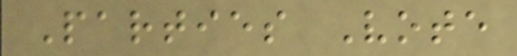Parties Vote
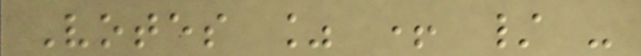Votes % + / -
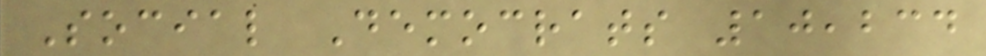Social Democrats 10,234
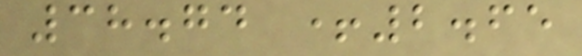38.74 +2.65
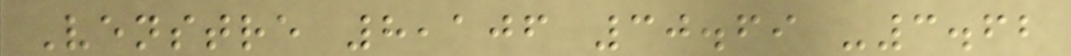Venstre 8,106 30.69 -3.62
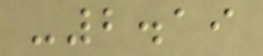-2.19
